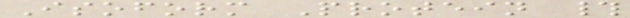Isoform Protein #
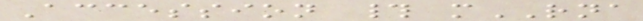Accession # mRNA
